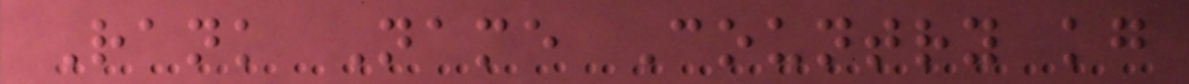Rank Name Country kg
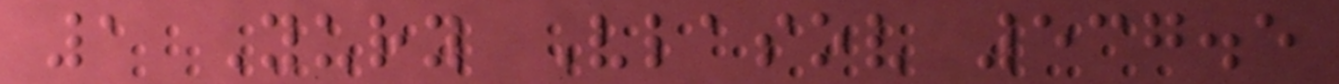1 Yury Vlasov 537.5
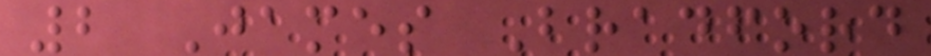2 James Bradford
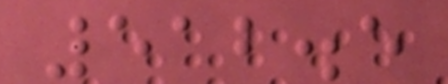512.5
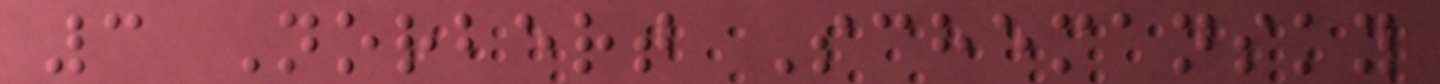3 Norbert Schemansky
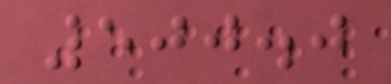500.0
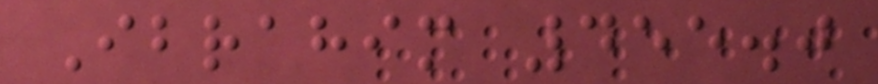Ibrahim 455.0
